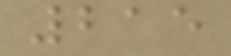215
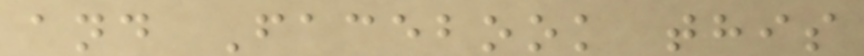and Facebook this
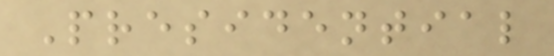Presidential
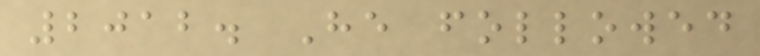2012. He followed
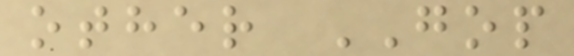other GOP
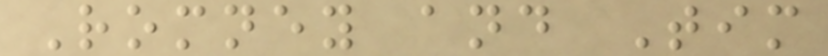Romney and Tim
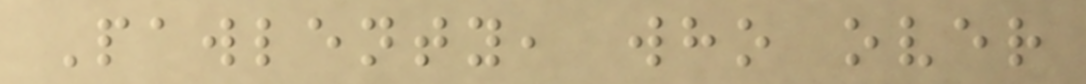Pawlenty, who over
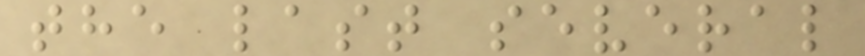the last several
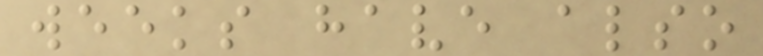weeks have also
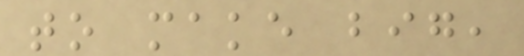to make big,
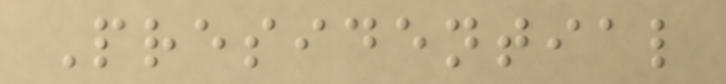Presidential
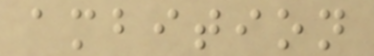ambition
